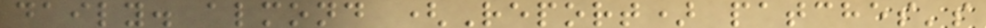daily. almond (Report) patches's
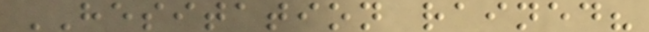HESITATION rained?
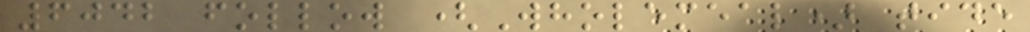6042 follow (Wholemeal) tide
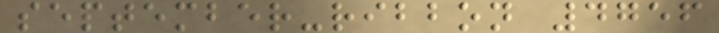september-ribbon 4756
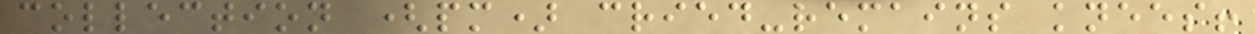collection (pm) cried-remains knees!
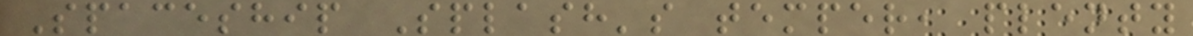Spaceship Splash's temper, plenty
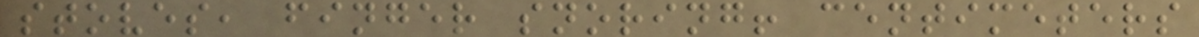stoves, finger snoring! centimeters
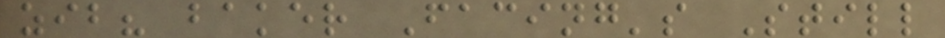zib? baker Facing's Still
